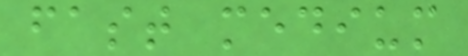fast medium
